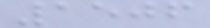1506
